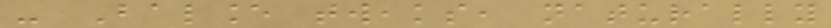- Balance tweaks, naturally
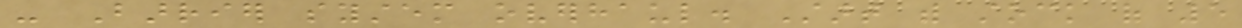- Barrier system overhaul. Start with stock of 5
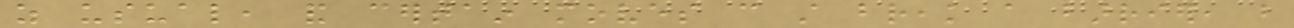as usual, and certain moves can still break a barrier, but
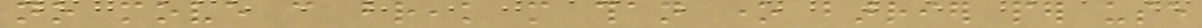no move can break more than one barrier per use
